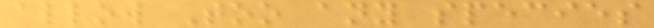allow Too any species
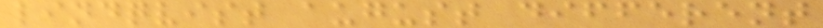lindqvist august different
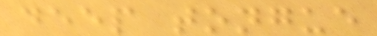deep tongue
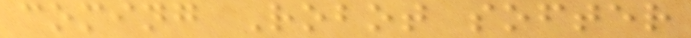coming Robot softer
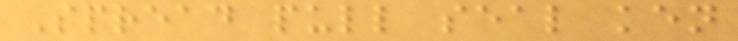Spread pull seal ken
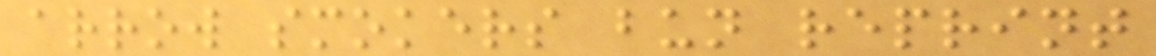arrow smokers bun reprint
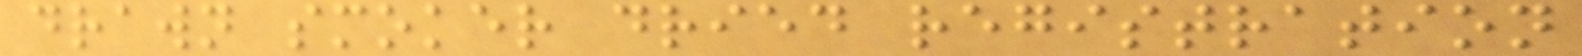drawn smoker dried registration
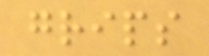grips
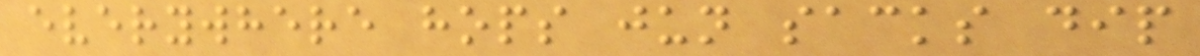everywhere hops jun sacks dip
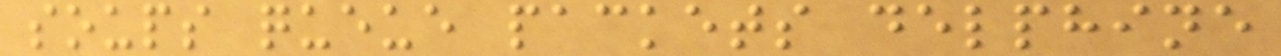soups queue packets delphine
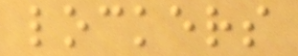lockers
